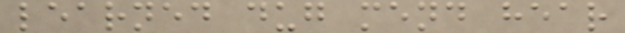learned dug mend hear
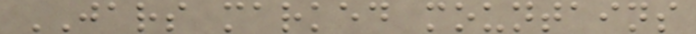JARS marked mountains
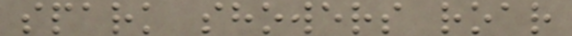spark showers roar
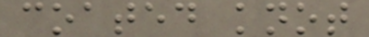coated knot
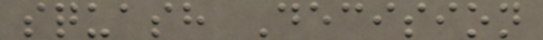squash Decision
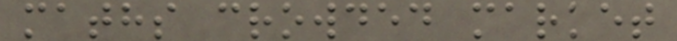maths crowded market
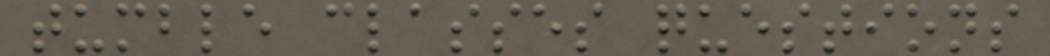tumble classes questions
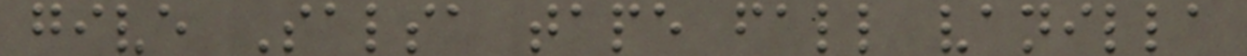give Salsa tape fall vanilla
